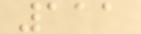111
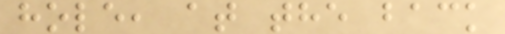hole, at the back
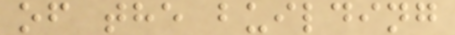of the building
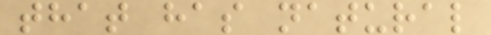that has natural
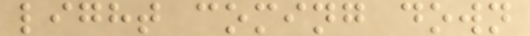light coming down
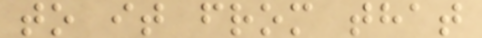to it from that
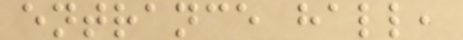entrance hall,
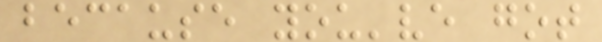because you've got
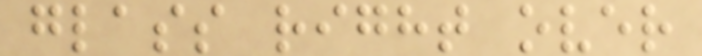glass right over
